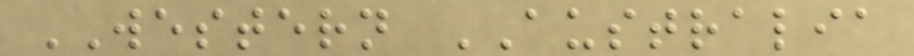WESTERN AUSTRALIA
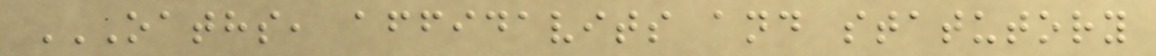OATHS, AFFIDAVITS AND STATUTORY
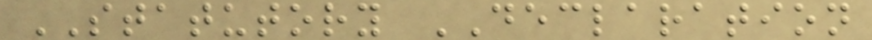STATUTORY DECLARATION
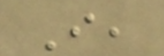I,
